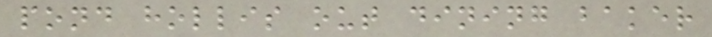pond hollis out dining baker
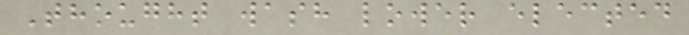Thought wash lower elected
